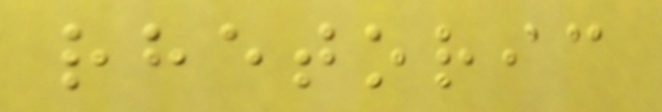rhetoric
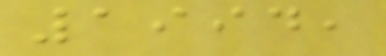1994,
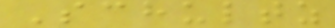Schultz
